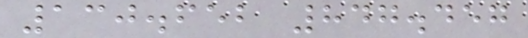130.652 847.457
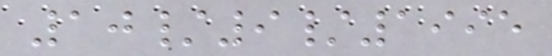10/9/1995
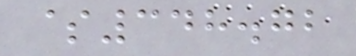$348.72
